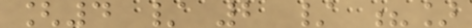[4 / 2 / ?]
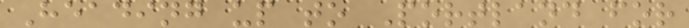Heading up to Portland for
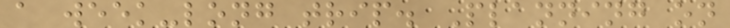a week-long trip. Planning on
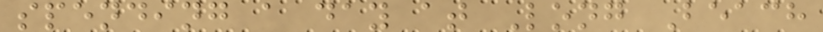spending a day at Long Beach
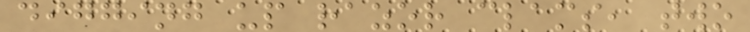digging up razor clams, two
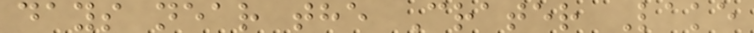days near the Crater Lake
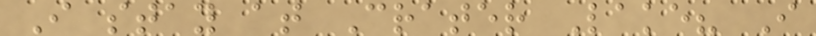I stay at Crater Lake? I
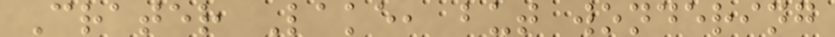Crater Lake, but wondering
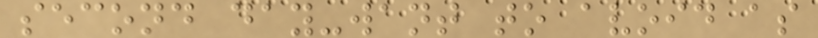second day-want to avoid as
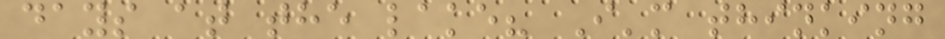days at the lake? I'm thinking
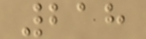218
